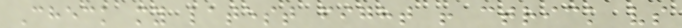Check my latest fight ! ctrick vs
